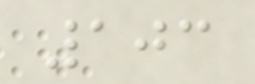103
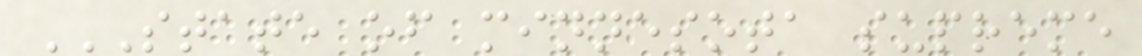STATE OF MINNESOTA SUPREME
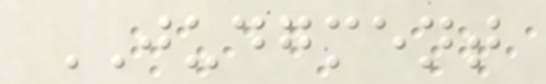JUDGMENT
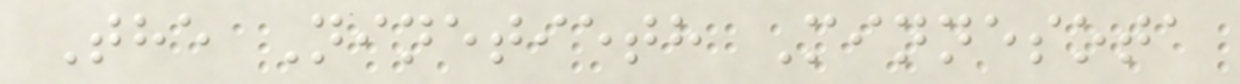The Ninetieth Minnesota
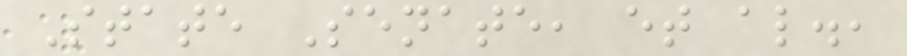State Senate, et al.,
